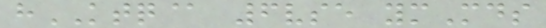hKTQ@ 6vse ymMds
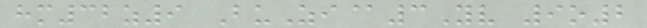hm32z9 BuZi@3Yv 9o2
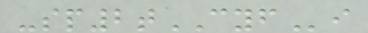-sp2tCYFi
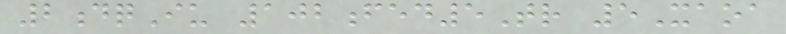2dqIu 102fed5Tr 5Xaoa
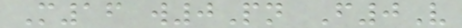M16 w0Pn F0V
